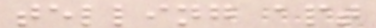telling apt
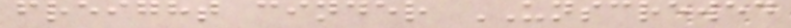freight cinder UNSCREWED
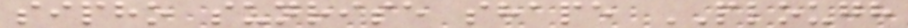sipho sunrise shape PLOUGH
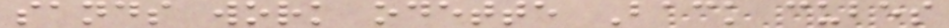sands work odette Back cubes
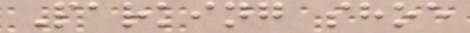Parking shoe
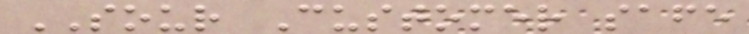SOUR Customer safe
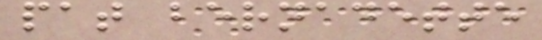pat bernadette
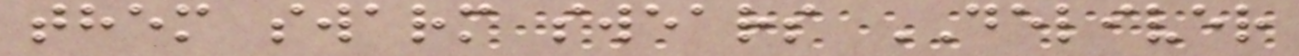them swarm swears DELIVER
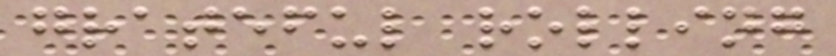grateful rolling
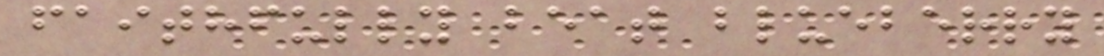faithfully beat blueberry
